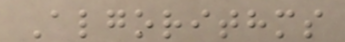Algorithms
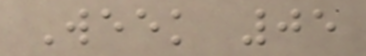Week 05
